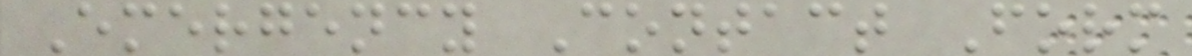Emergency Contact Form
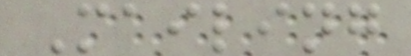Mailing
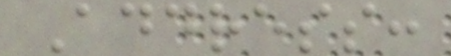Address:
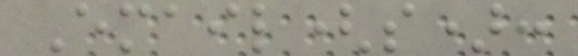Email(s):
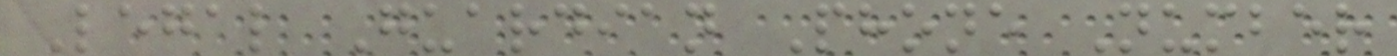Legal Guardian Phone Number
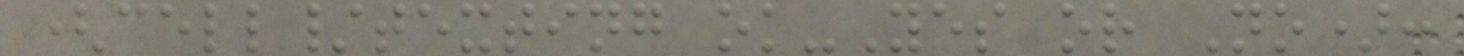(cell/texting ok-Yes or No):
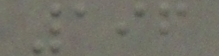196
